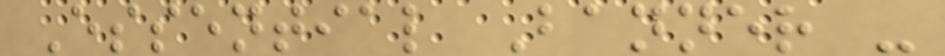Essential Banner -
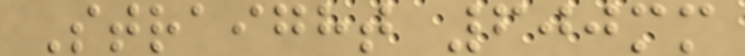Straight 600mm
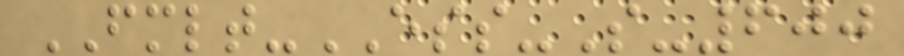FMLT-ESS-S-600
